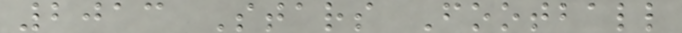2013 Stars Football
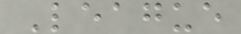League
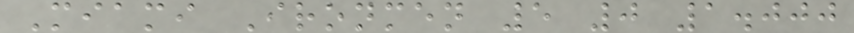Miami Ironmen 5 0 1.000
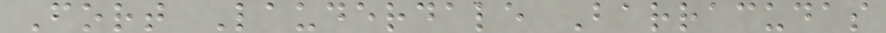Fort Lauderdale Barracudas
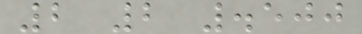2 2 .500
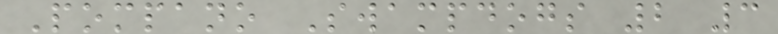Pompano Swampdogs 2 3
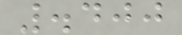.400
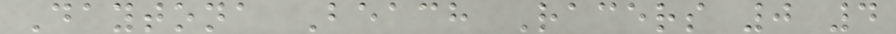Daytona Beach Racers 0 4
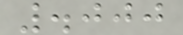.000
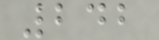242
